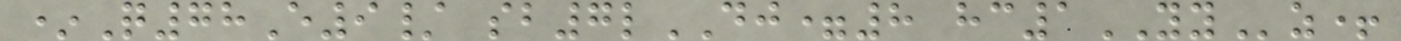*Q78E9/ sb7lDJ=8 hc1YYz+
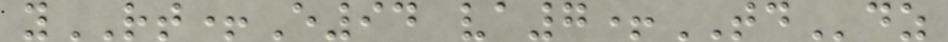yRT+E94 va7+TDdz
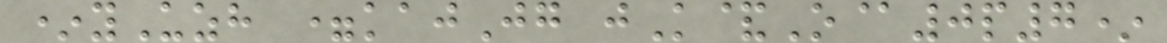*yUzh =kajJg jK&O@0p7*
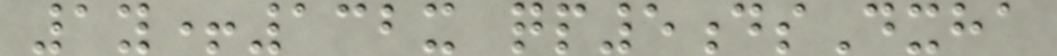1y+132x qp5dsDxha
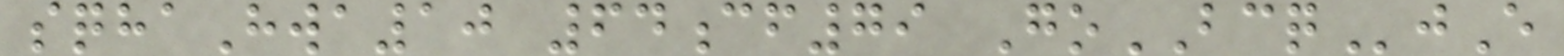sqhaHwa10 64cf79 GoBCQjE
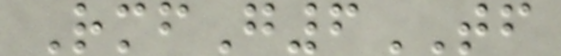RmfG6TF
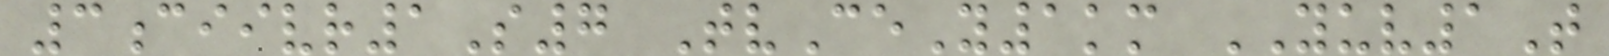3ciivr1S7 TvCeY1km YUV1T
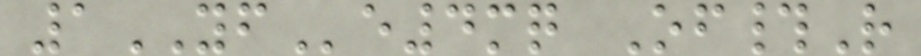1YFe4mq Of#R
